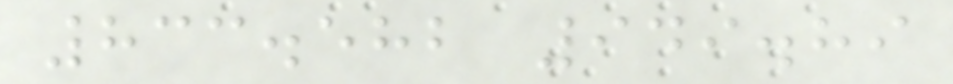833.582 949.89
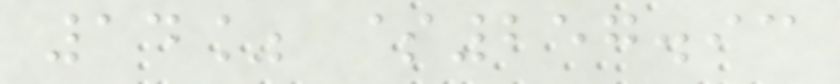14% $257.93
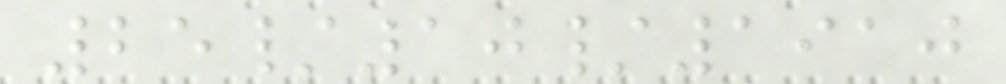25/10/1910
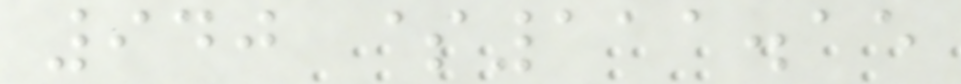940 $111.15
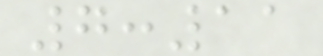7:11
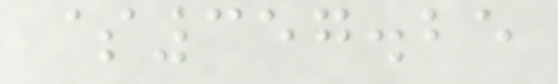$357.25
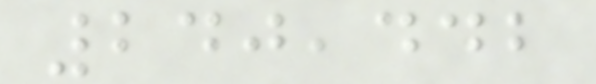240,442
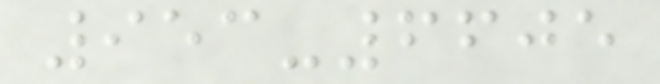953-6605
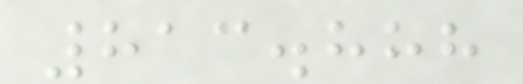813.888
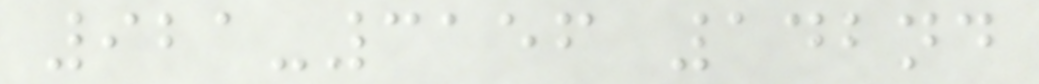921-3156 142nd
